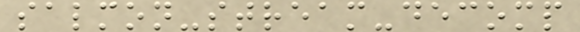salmon-stream-decomp
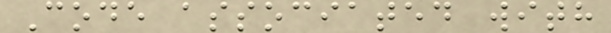Code associated with
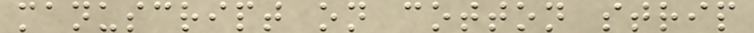manuscript on cotton strip
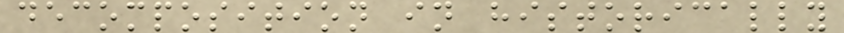decomposition in historically
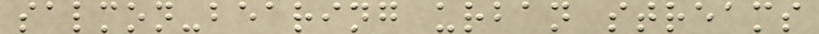salmon-bearing urban streams
